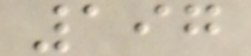197
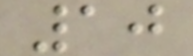10
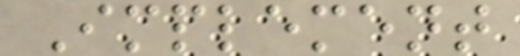Implement
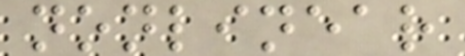nonlinear
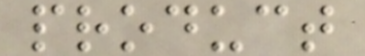product
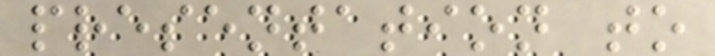presentation to
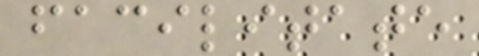facilitate
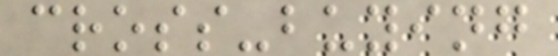cross-buying
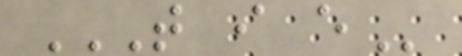T I E
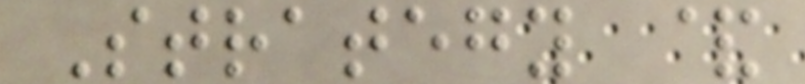Strategy &
